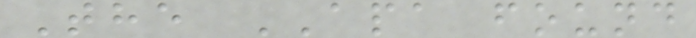The APA found
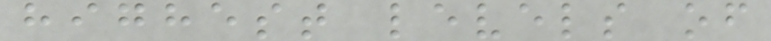highest levels of
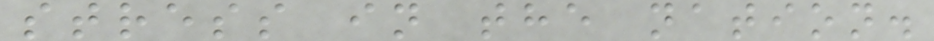stress in the nation.
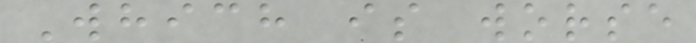Which is worse
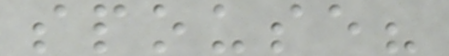spouse?
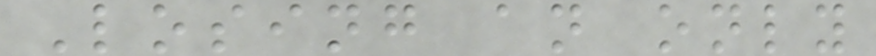Losing an only
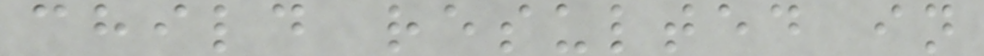child resulted in
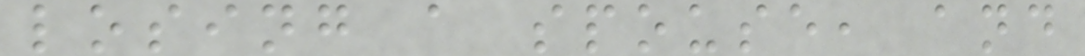losing a spouse, and
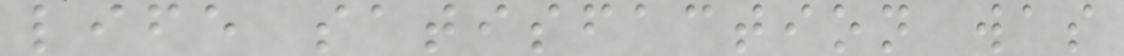life satisfaction was
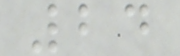24
